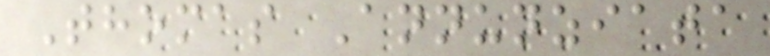Thomas Annunziata
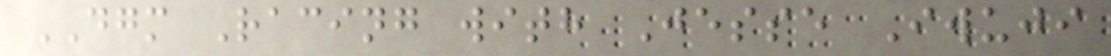DGM Racing with Jesse Iwuji
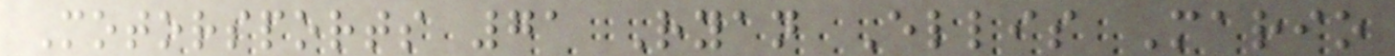Motorsports 71 Ryan Ellis Mario
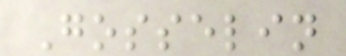Gosselin
